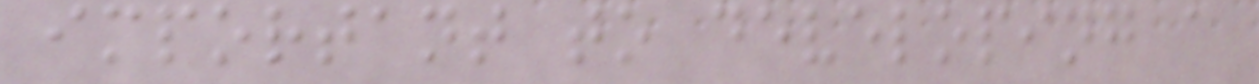important to developing a
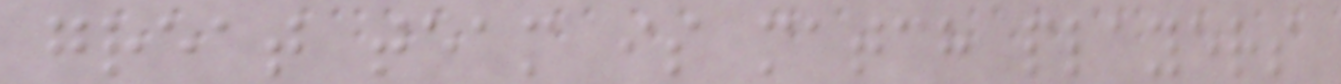great team is match players
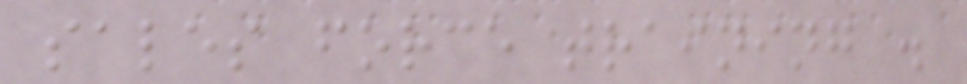sales force training .
